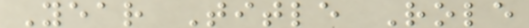Year Title Role
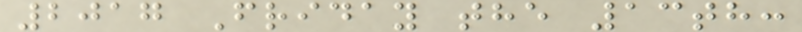2017 Friday the 13th:
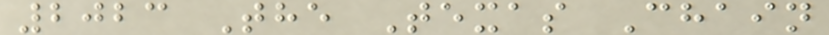2023 The Texas Chain
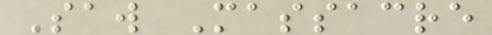Saw Massacre
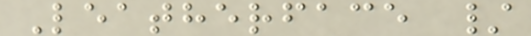Leatherface /
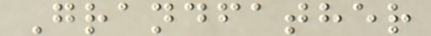Grandfather
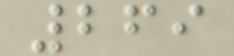269
